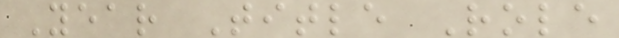Year Title Role
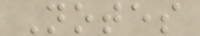Notes
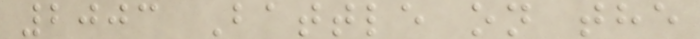2003 Battle on the
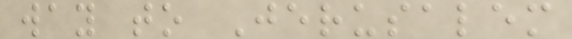way to Jerusalem
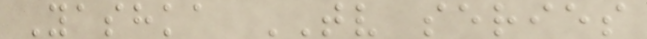Yashka TV series
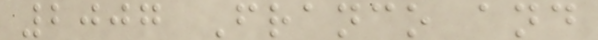2007 Franco and
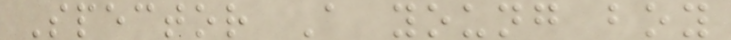Spector A young boy
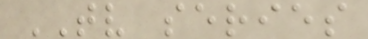TV series
